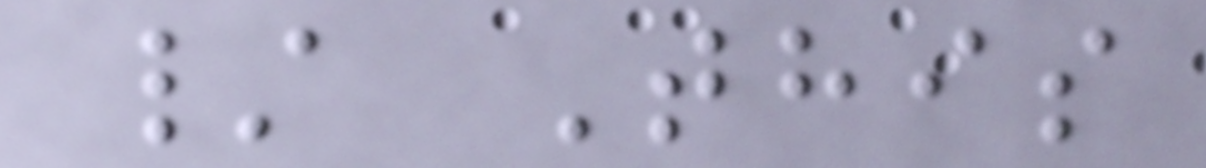/ This
